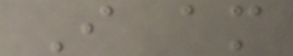I am
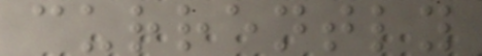currently
